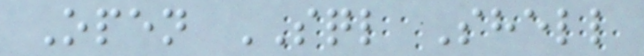Open SQL Shell
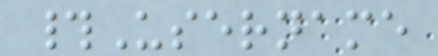#Username
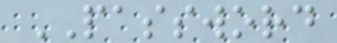PASSWORD
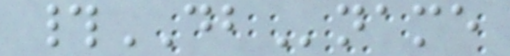#DBname
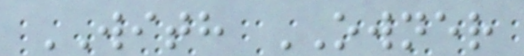WITH OWNER
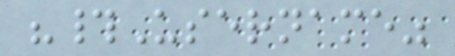"#Username"
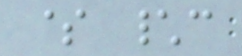$ \c
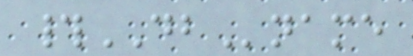#DBname
